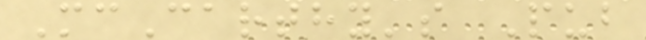McCarthy's Pub
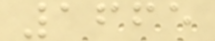1665
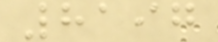8197
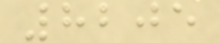8205
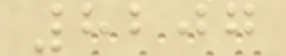8207
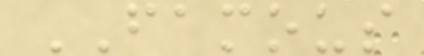FAMOUS
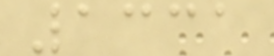1331
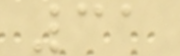31
